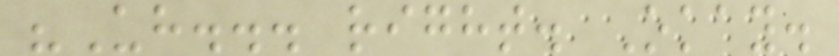"Uh... right. Okay.
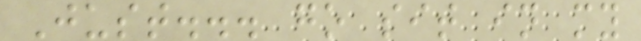Just... go sit in my
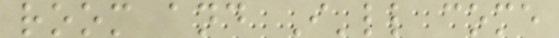room and I'll come
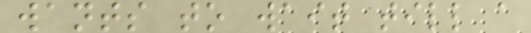wants to wait till a
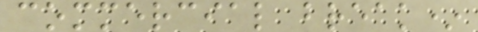commercial break*
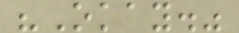"Okay."
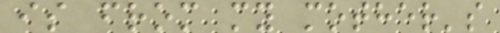is from my mother's
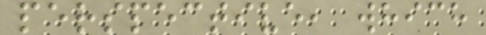perspective, which
